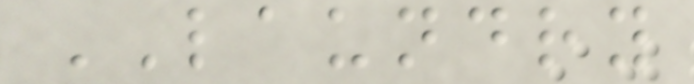LAUNDRY
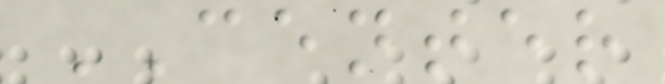CENTER
